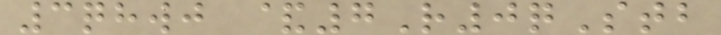3qhwj &7R0qStb
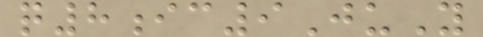q8ic9JuY
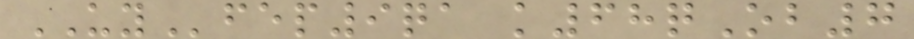UYfep9qa k68qOb7
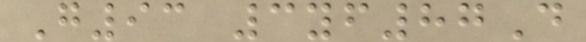G93 3yf87D
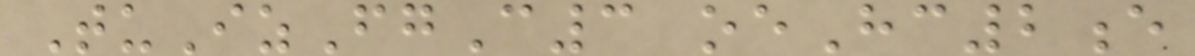TuIzFgC3 oeHc2e
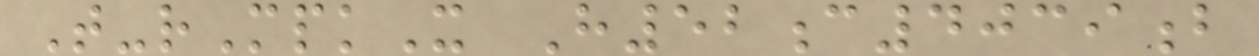T-rMpkX H52c4039b
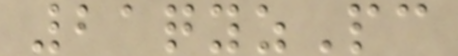21qyzPc
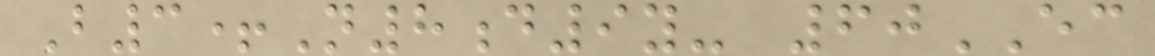B3+N8d9y- 60EC
